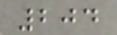204
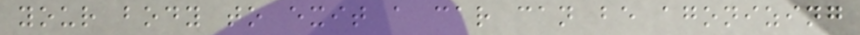your body to exit a car can be agonizing
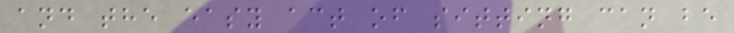and the easy act of sitting can be
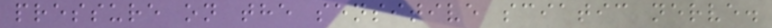pressure on the sensitive sciatic nerve.
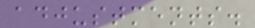adjustments.
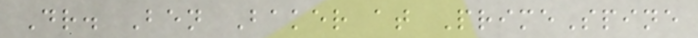Dr. Ben Baker at PrimeSpine
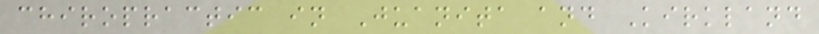chiropractic in Juanita and Kirkland
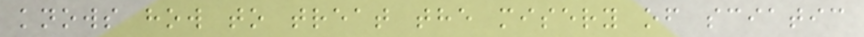knows how to treat the misery of sciatic
